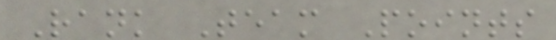Rank Team Points
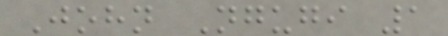John Ngugi 1
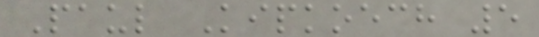Paul Kipkoech 5
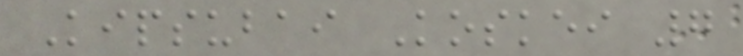Kipsubai Koskei 7
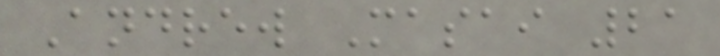Andrew Masai 21
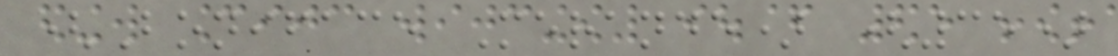(Boniface Merande) (35)
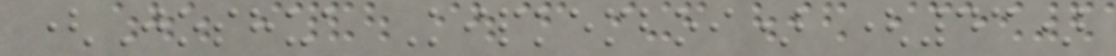(Joshua Kipkemboi) (43)
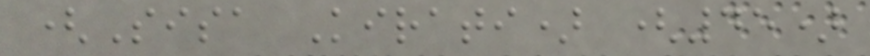(Sisa Kirati) (45)
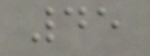45
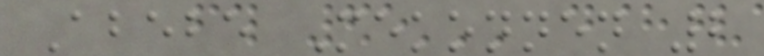Abebe Mekonnen 2
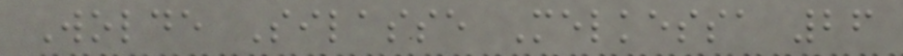Wolde Silasse Melkessa 26
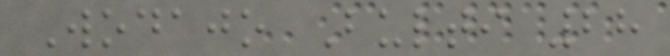Wodajo Bulti 28
